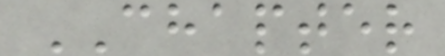CHAPTER
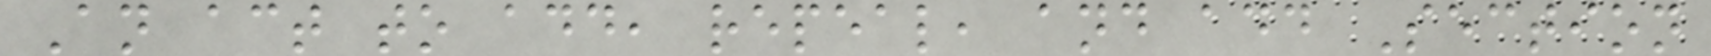An act to add, repeal, and add Section
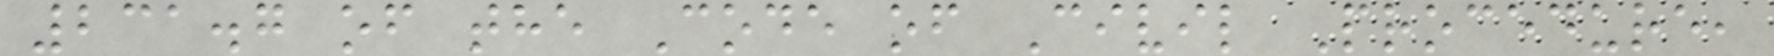231.7 of the Code of Civil Procedure,
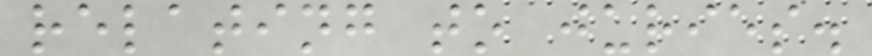relating to juries.
